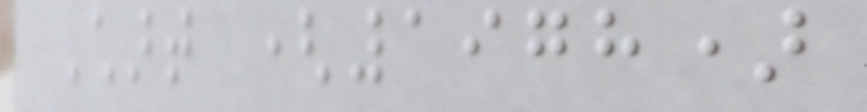Chart (1978)
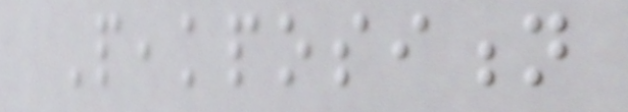Peakposition
